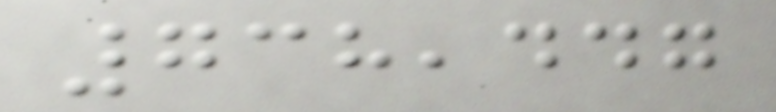738,447
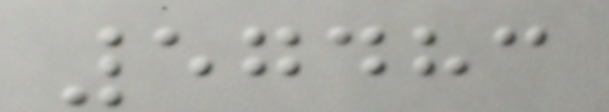57483
